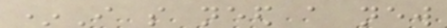*I so need a new
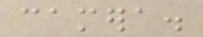camera.
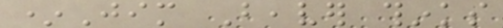*Jim Beaver thinks
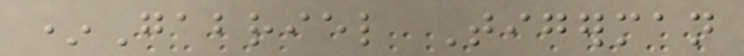*Gabriel Tigerman
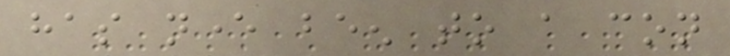has never been to a con
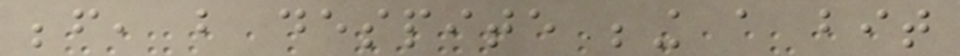before, but despite being a bit
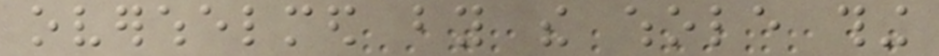overwhelmed by the whole thing
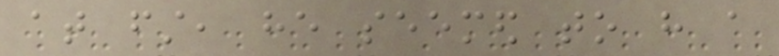at first, he seemed to have a
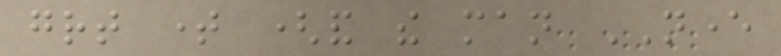great time (and the man NEVER
